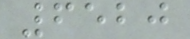6520
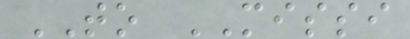TO MISSI
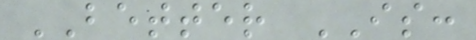BETTER IS:
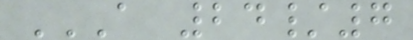A 24/7
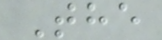The
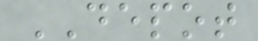DEPOT
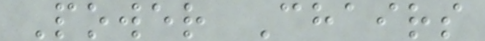Power Chairs
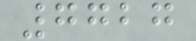7727
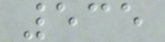535
